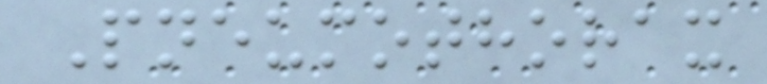Pneumothorax
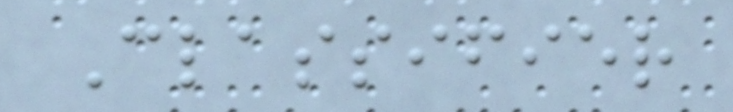Classifier
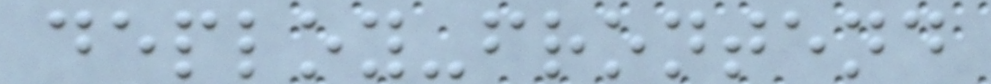deploy-frontend
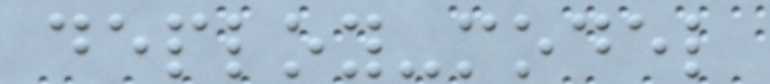deploy-model
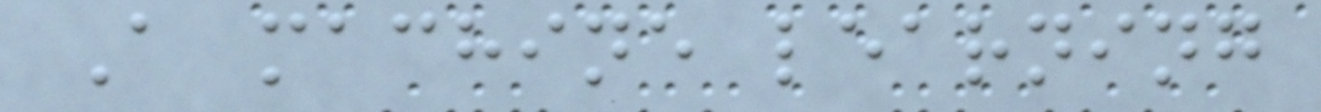A machine learning
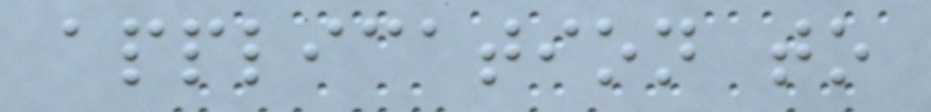application to
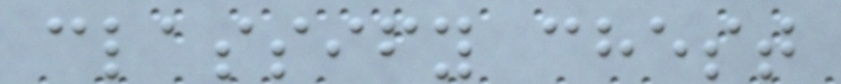classify chest
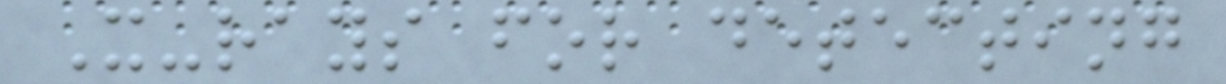X-rays for detecting
